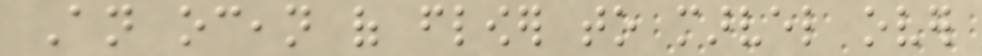An ocean of flower to marvel over
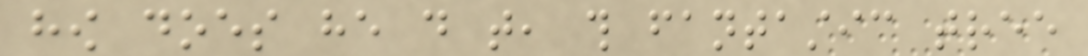how does he do that, this fantastic tree
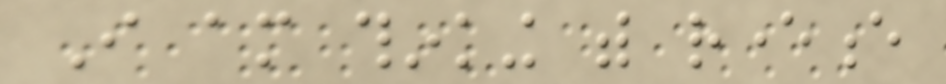I am thinking with reverence
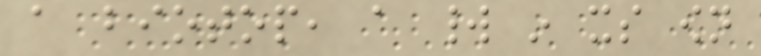a biotop, a world in its own
